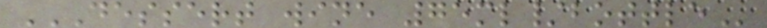DESSERT WINE 75ML/BOTTLE
